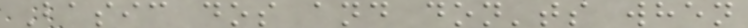Basic dos and don'ts when
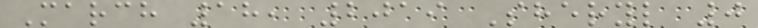March 18, 2019 Sheryl 0
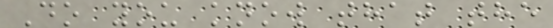Do you know that the
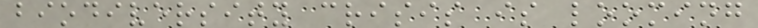biodiversity crisis is looming
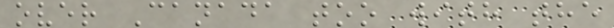over Canada too with the
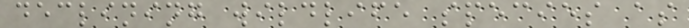declining wildlife species as
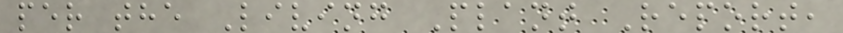per the Living Plant Report,
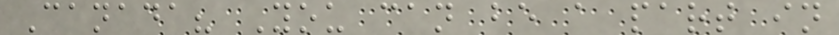Canada? You can be a part in
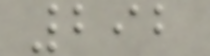292
